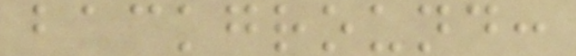background:
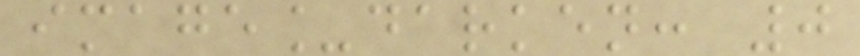image_darken: 0
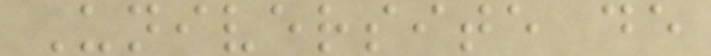Universite de
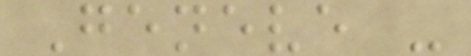Geneve -
